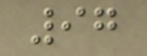97
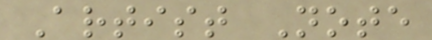Artist Note
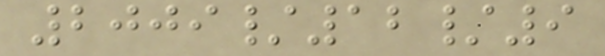2009/12/9
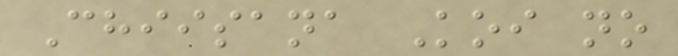Chiisana Koi no
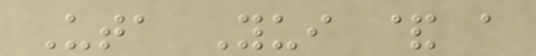Uta Yui & a
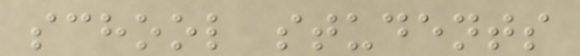school students
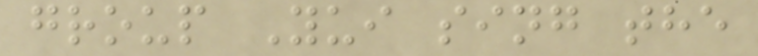group Yui sing the
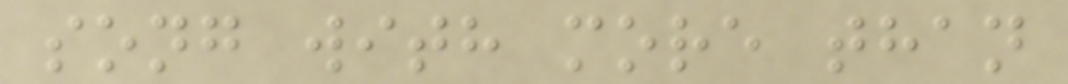song with more than
